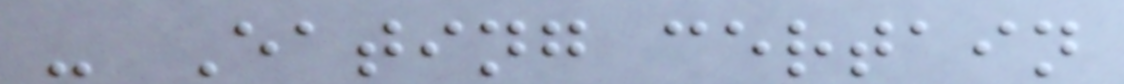- Eating certain
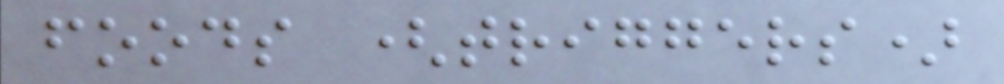foods (triggers)
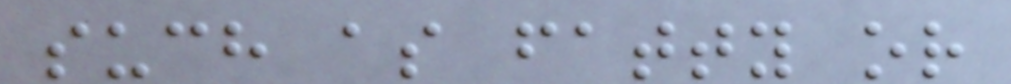such as fatty or
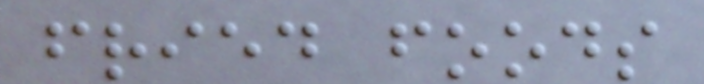fried foods
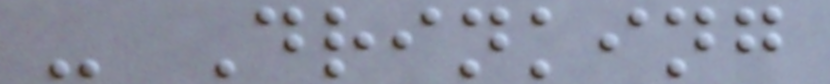- Drinking
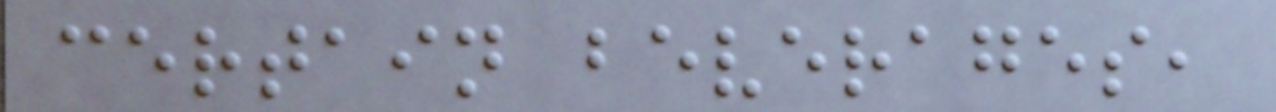certain beverages,
